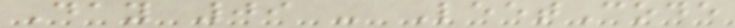Day 09 - LeetCode
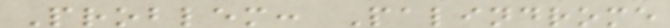Problem: Palindrome
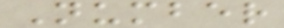Number
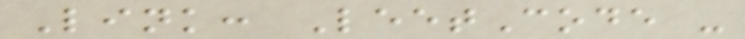Link: LeetCode -
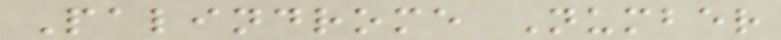Palindrome Number
